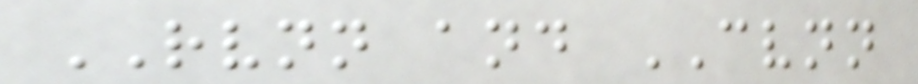RVNN and CVNN
